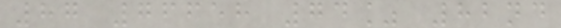87 76658 74% 82nd
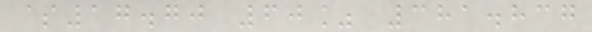$17.70 60% 381.837
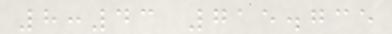8:43 715.735
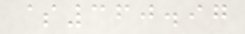$360.97
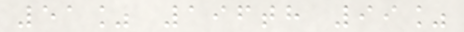51% 196th 99%
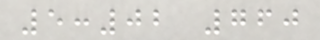5:02 760
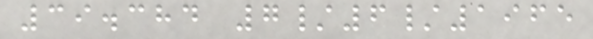39.384 7/6/1965
